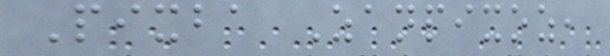Pixba Zanpixoz,
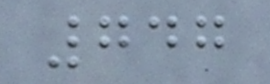747
